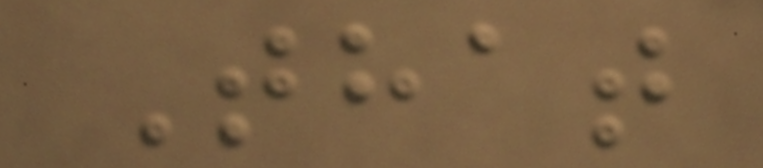That
